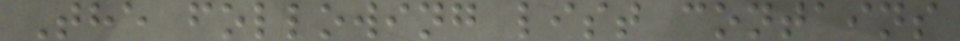The following list contains
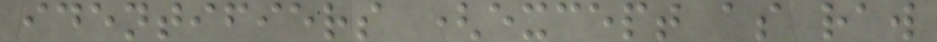identifiers (except as raw
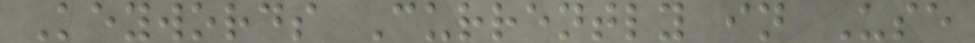Keywords Currently in Use
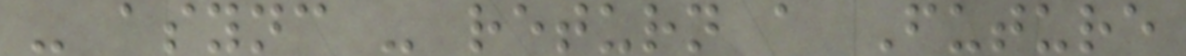- async - return a Future
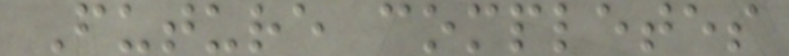Future completes
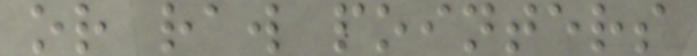or raw pointers
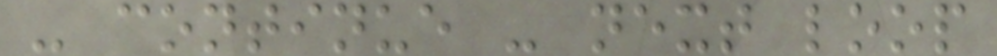- continue - next loop
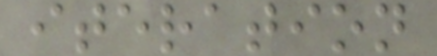iteration
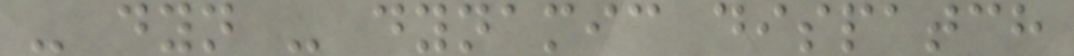- dyn - dynamic dispatch
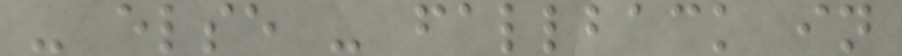- else - fallback in
